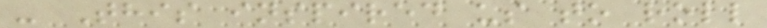- This inspired us to roll
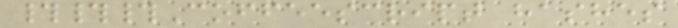###Coffeescript hashes
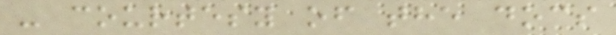- courtesy of the docs
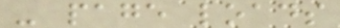- page loads
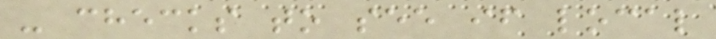- checks to see if local
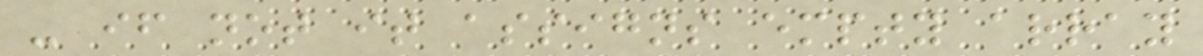- if not it assigns empty array
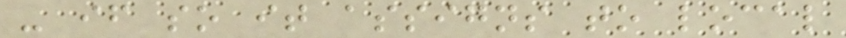- if so it assigns to local
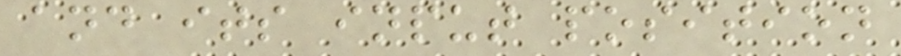and its input position
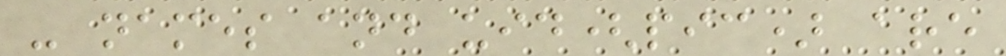- names and uid(pic) are
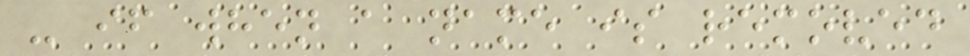- if when a name is removed
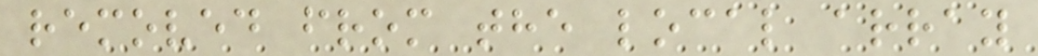removed from the local array
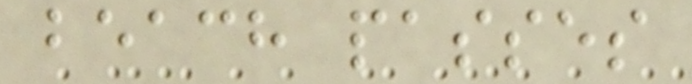beach passes
